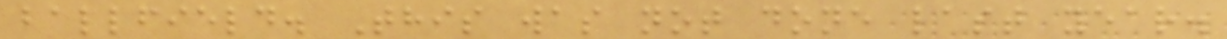ballfield. This was not done last year.
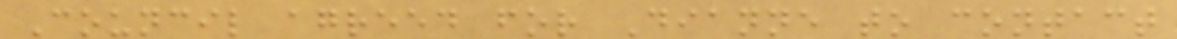Council agreed for Dianne to contact
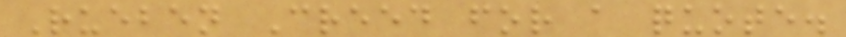Rueben Creed for a quote.
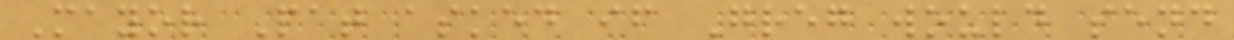Mayor Pat asked if Greg would send
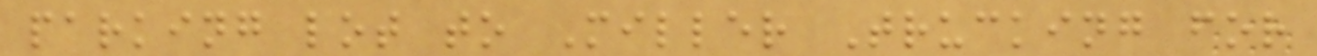parking lot to Miller Trucking for
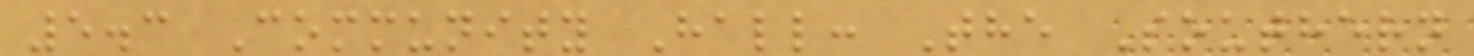5.3 Community Hall: The Southern
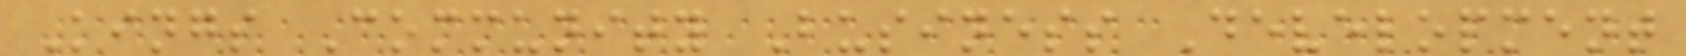Kings Community Business Development
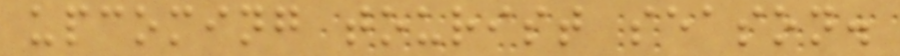upcoming tourist season.
